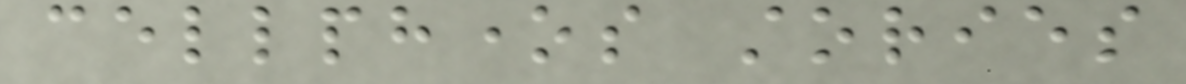cellphones stories
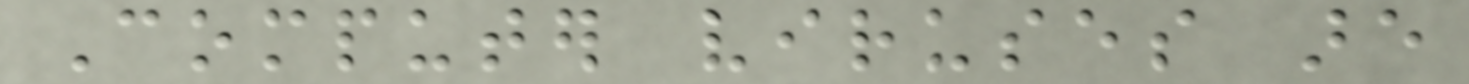Computer viruses are
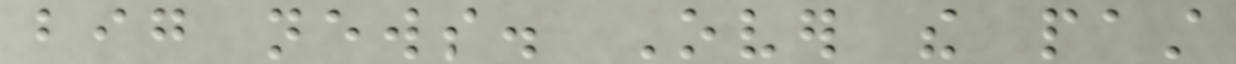big news. Over the past
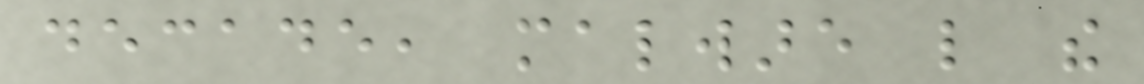decade, malware like the
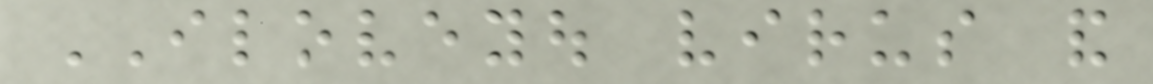ILOVEYOU virus and
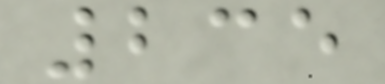235
